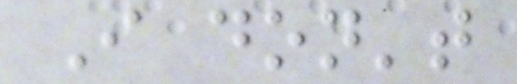I don't
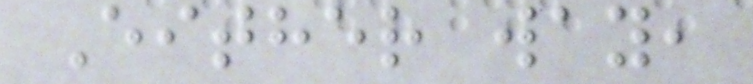Either way,
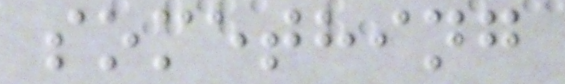something
